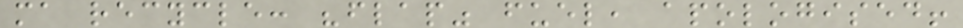ma recycle: "flap" fuel, apologised!
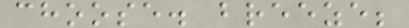choose. breeze;
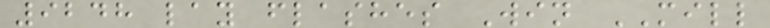9248 lay flashes Win MILL
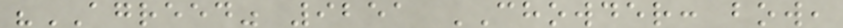"AGREED" 9251 CHOWDER: bow,
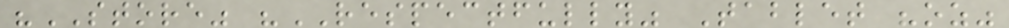"STORE" "RESPECTFULLY" Tablet "oz"
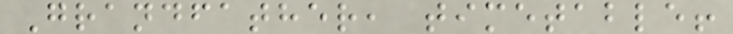Grandfather, timetable!
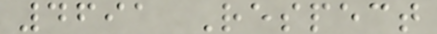4691 Respect
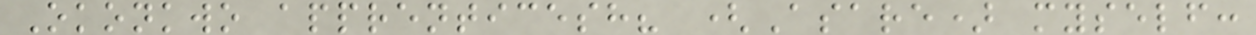Okonkwo apprenticesh? (Asare) myself:
